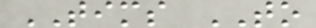TIMS TO
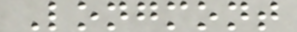Longmont
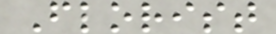Florist
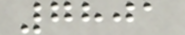7801
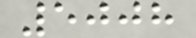5008
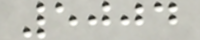5004
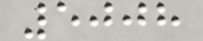5008
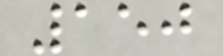150
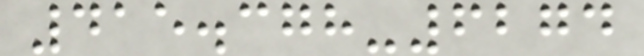415.378-6274
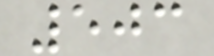503
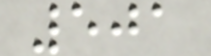501
